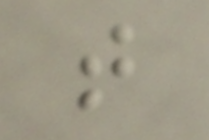that
